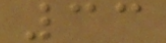33
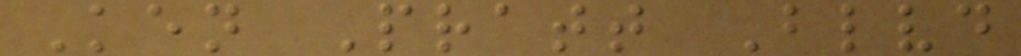Ken Pratt Blvd
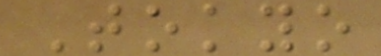Tokyo
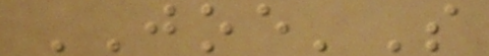JOE'S
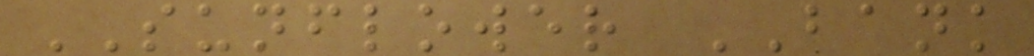SUNFLOWER BANK
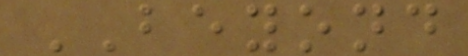BEYOND
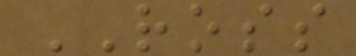ROSS
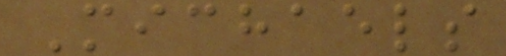Michaels
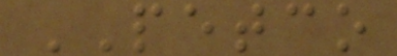PETCO
